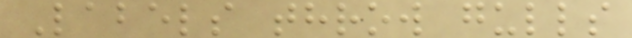Labels throw gulls
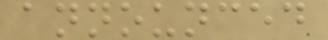announced
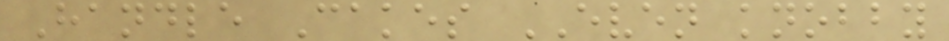Handle Cakes EVEN knobby
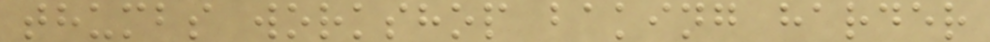thumbs workshop baking harder
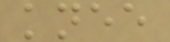knee
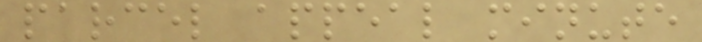parcel appeal minute
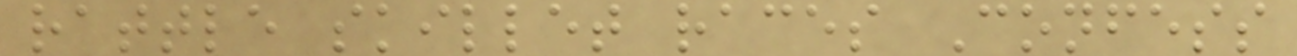rattle skillet races Confess
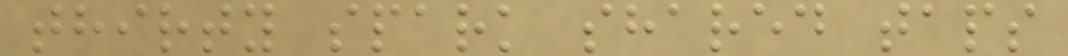thirty spark shared taps
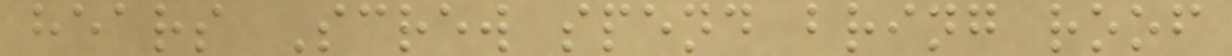hears Screw spend bring roof
